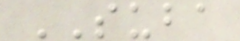SUBA
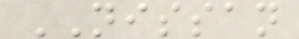NISSAN
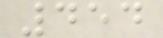454
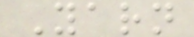Yarn
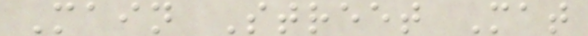Main Street Mat
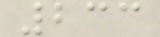233
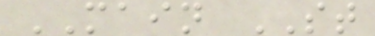MAIN ST
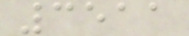3511
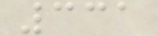331
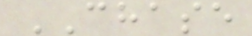CHASE
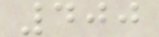400
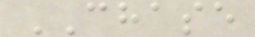CHASE
